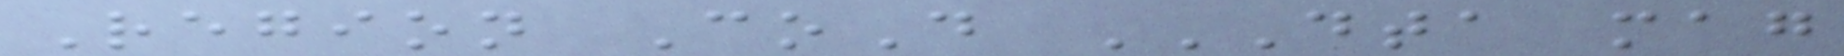Region CoD DTA MAG
